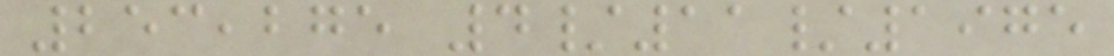253,275 4/11/1975
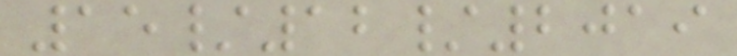15/12/2019
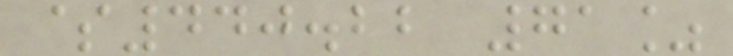$440.22 71%
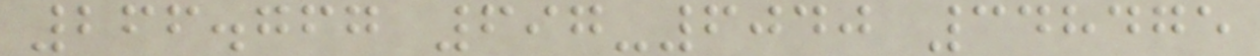266.767 697-6040 348475
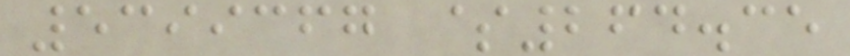5399367 $264.35
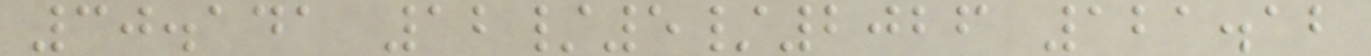30.141 12/5/2026 121.12
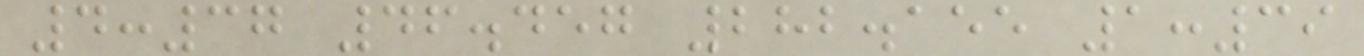4:37 46.457 282.155 1:39
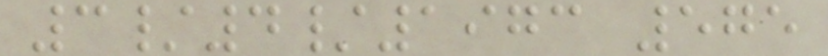3/4/1973 575
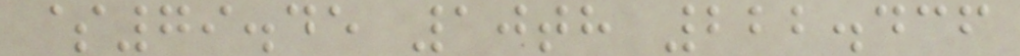$79.45 10th 222.436
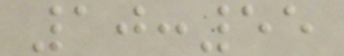10:55
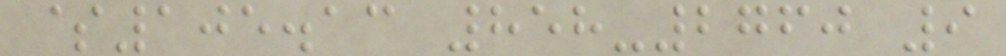$105.13 858-2760 9
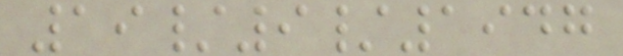19/9/1947
